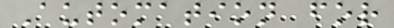Automation for
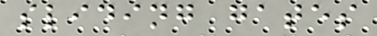sliding gates
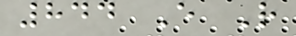844 E R
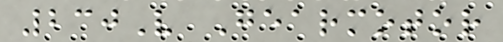230V Gearmotor
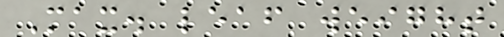Max. leaf weight
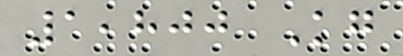1,800 Kg
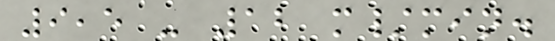9,5 - 12 m/min.
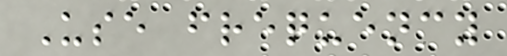Use frequency
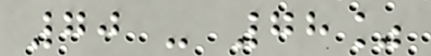70 - 78%
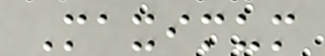Maximum
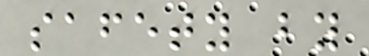safety by
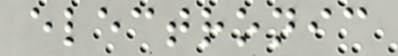electronic
